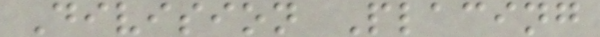Division Placing
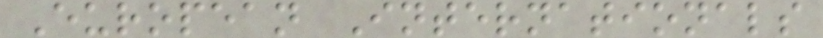European Internationals
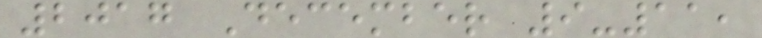2017 December 9-11,
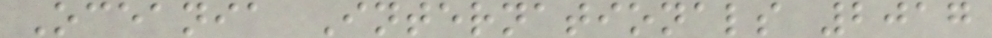Oceania Internationals 2017
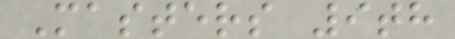Masters 9th
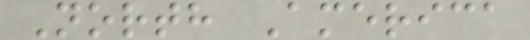North America
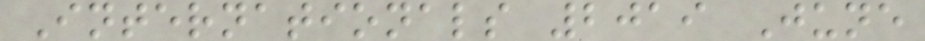Internationals 2019 June
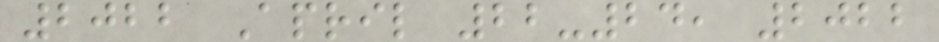2022 April 22-24, 2022
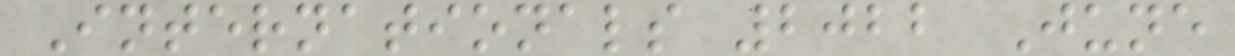Internationals 2022 June
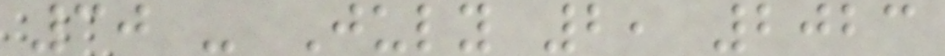30 - July 2, 2023
